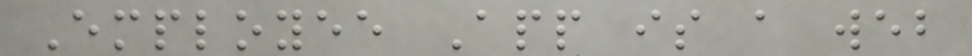Employee App is a web
